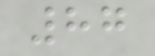87
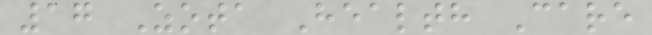17 Zota Health Care
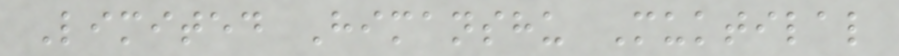Limited Himanshu Muktilal
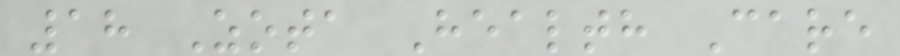18 Zota Health Care
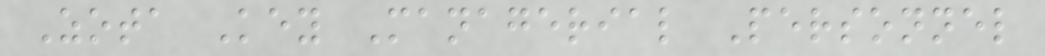Zota Key Managerial Personnel
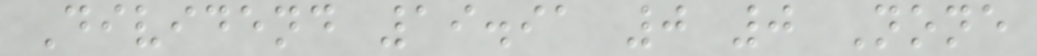Dividend 19.91 0 0 None
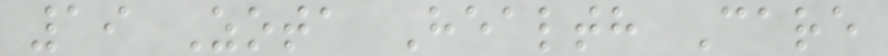19 Zota Health Care
